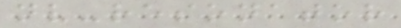nv-resonator
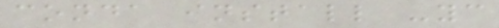conda install -yc
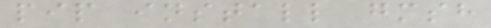pip install gmsh
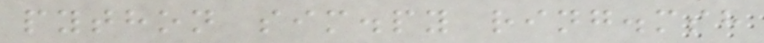python sim.py ring.msh
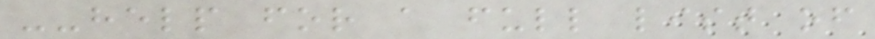--help for a full list of
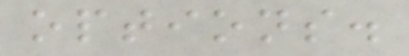options.
